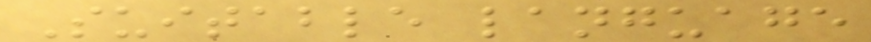Suitable language
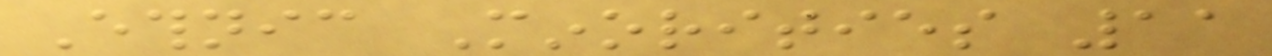Ethnic Minorities 11
